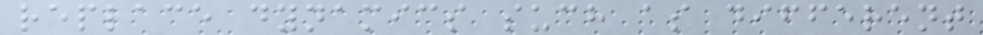replace dynamics such as different
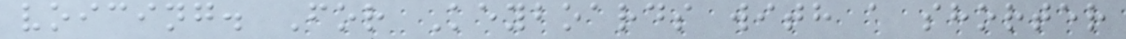voicing. For Keyboards with a shorter
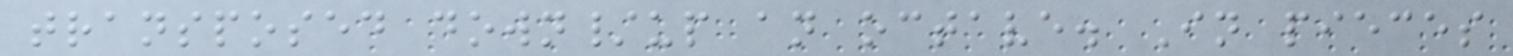transposed down/up an octave. In pieces
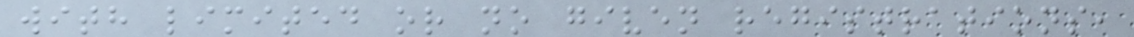with limited or no given registrations,
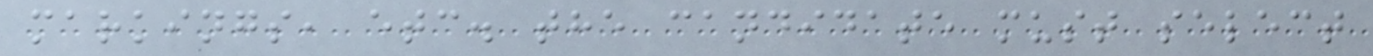markings, etc. the candidate must select
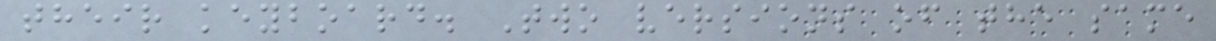their keyboard. Two versions of the same
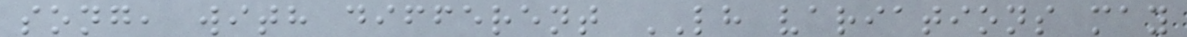song, with different LH variations may
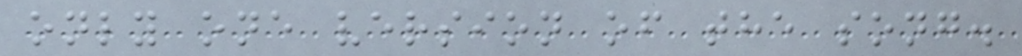only one version of the song.
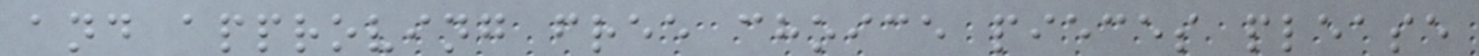and approving free choice pieces please
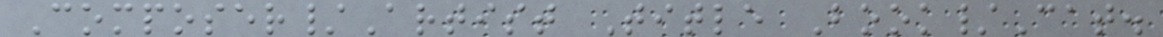Composer/Artist Title Book/Cat.
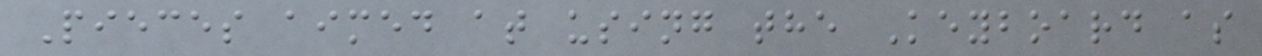Pieces aimed at using the Keyboard as
